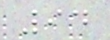94
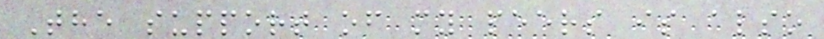The support of my peers is also
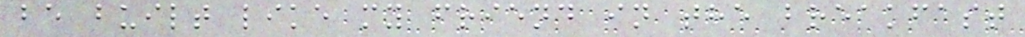be built like my friend in the breakfast
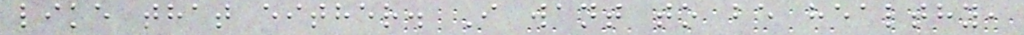like that either. I want to be healthy,
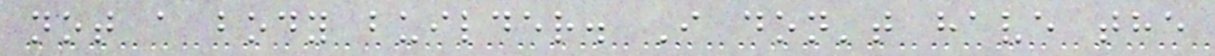not a body builder. I don't have the
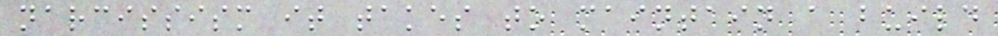narcissism it takes to maintain a build
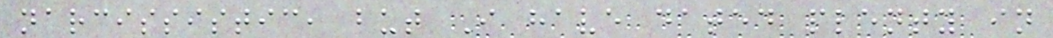narcissistic, but I have dated plenty in
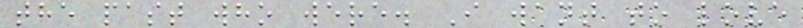the past who were. I want to love
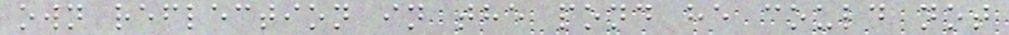own reflection in the pond he could not
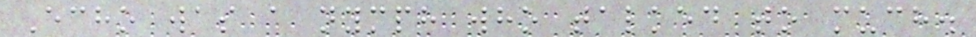Echo was a nymph who talked to much.
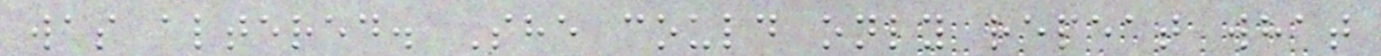was altered. She could only repeat what
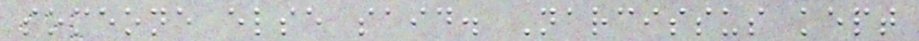someone else said. Narcissus kept
